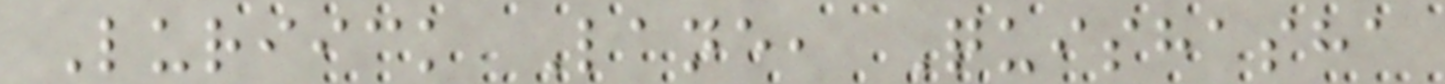Luriick Lane, Quishasha
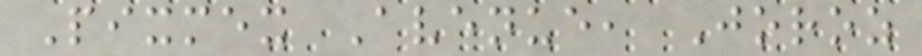Pixmex Avenue, Joroz
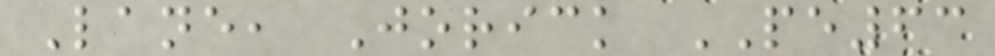Lane, Jorick PE63
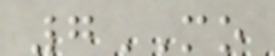7MO
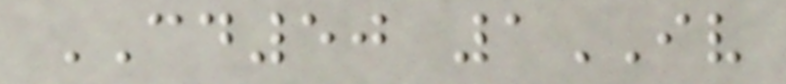CD50 1IV
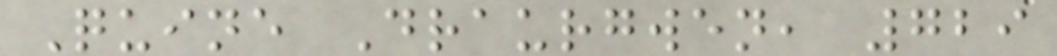Quine Draurgwen, 729
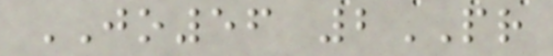JO56 2PR
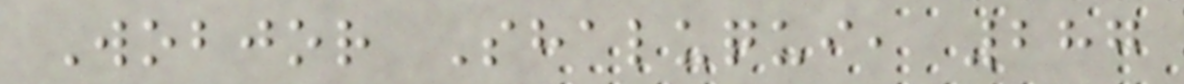Wobjor Shaluqui, 287
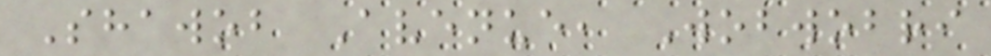Shawob Avenue, Wobwobri
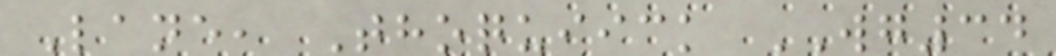Lane, Thoquiick WG34
